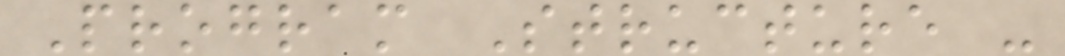Program Structure -
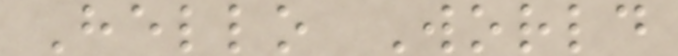Hello World
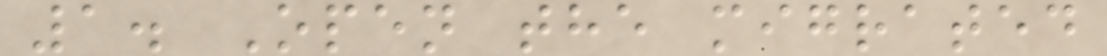1. Open the migrated
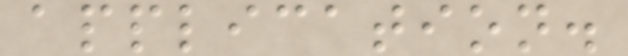application.
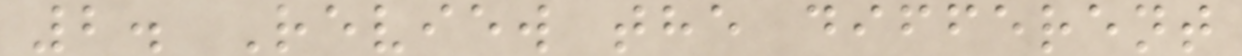2. Review the different
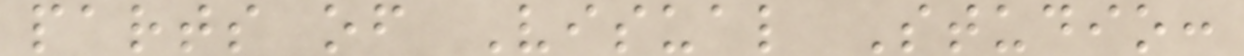parts of Visual Studio:
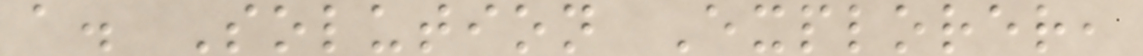a. Solution Explorer,
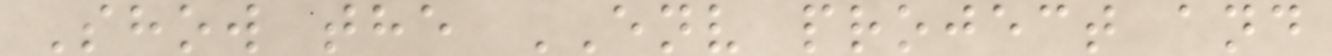Show the ENV project and
